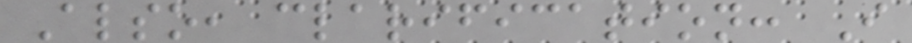Also, clarification: I
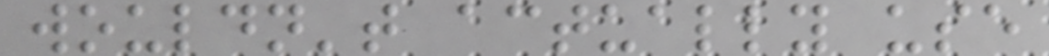wouldn't actually use
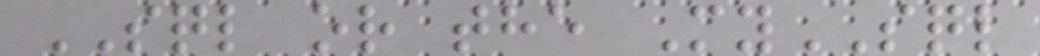SQL or the MySQL
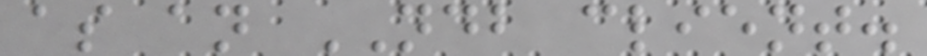as an NDB client.
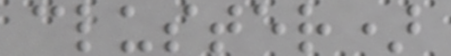cluster)
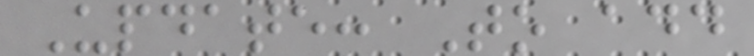Update: To add
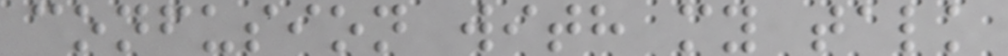confusion with my talk
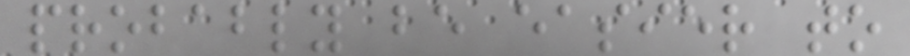probably be easier to
